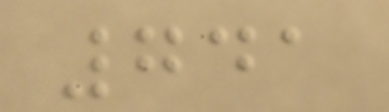741
